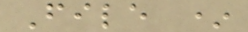File *
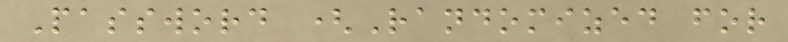Password (Randomized for
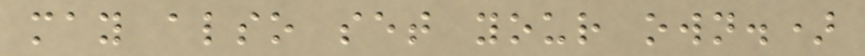may also set your own.)
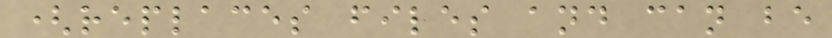(replaces files and can be
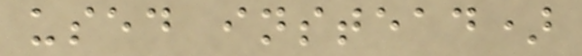used instead)
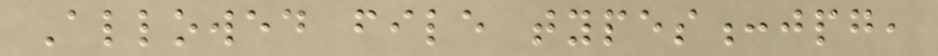Allowed file types:jpg,
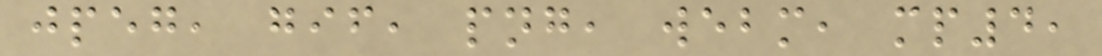jpeg, gif, png, webm, mp4,
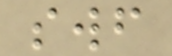swf
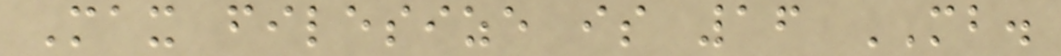Max filesize is 16 MB.
